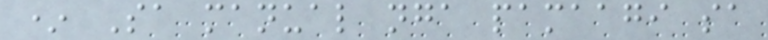* Sa manual nga pamaagi sa
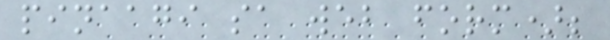pinaagi sa web form);
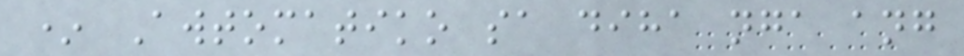* Awtomatiko sa diha nga ang
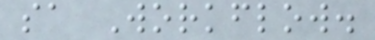sa Workflow.
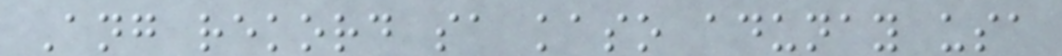Ang rekord sa kaso adunay usa
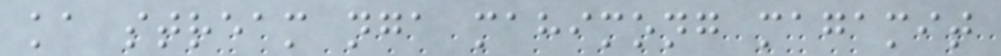ka stream nga mahimong magamit
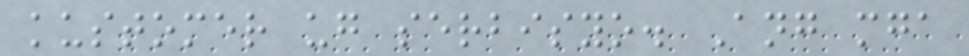kustomer ug serbisyo. Ang mga
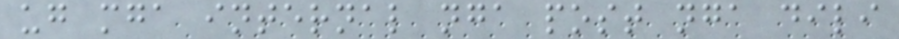ug mga internal nga post nga dili
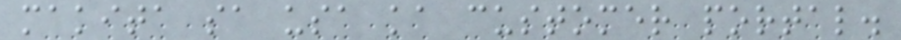makita sa usa ka customer portal.
